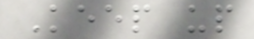Keep up
